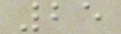25
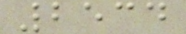2534
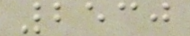2530
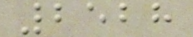2528
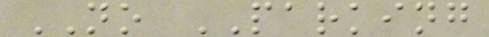NO PARKING
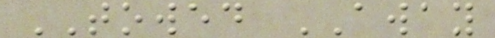TOWED AWAY
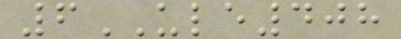6ULE408
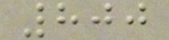800
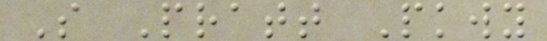S Pratt Pkwy
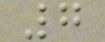7
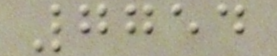7754
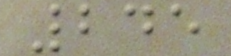245
